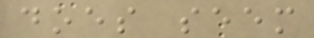does seem
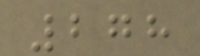278
